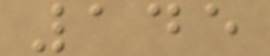145
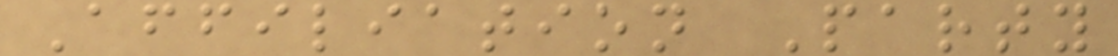Affiliation Party
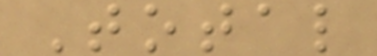Total
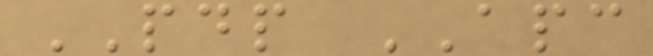PDP APC
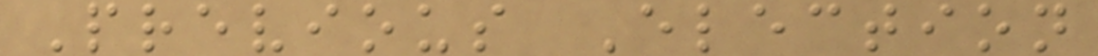Previous Election
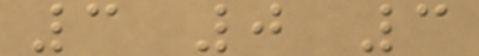3 0 3
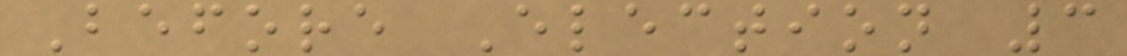Before Election 3
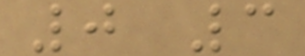0 3
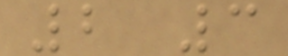2 3
